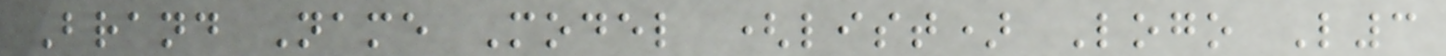Brand Name Model (list) Logo L3
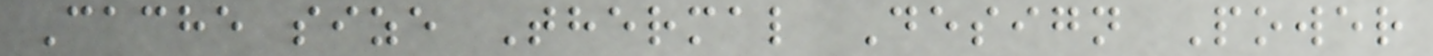Cache size Thermal Design Power
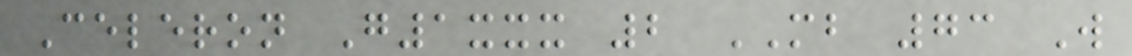Celeron G1xxx 2 MB 73 W
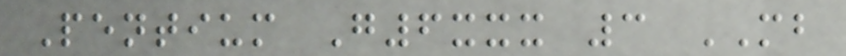Pentium G6xxx 3 MB
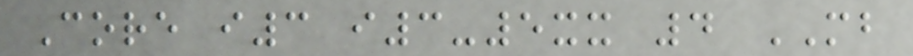Core i3 i3-5xx 4 MB
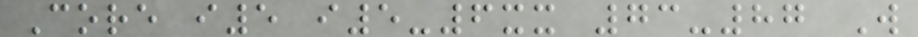Core i5 i5-6xx 73-87 W
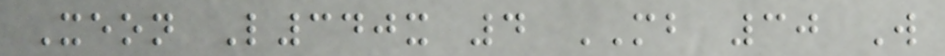Xeon L340x 4 MB 30 W
